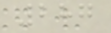287
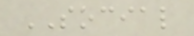SOCIAL
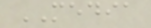MEDIA
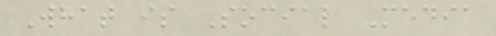What is Social Media
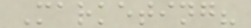Marketing?
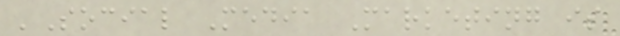'Social Media Marketing is
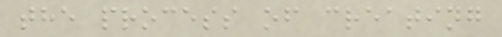the process of creating
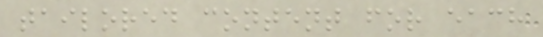tailored content for each
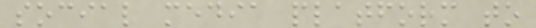social media platform to
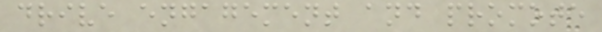drive engagement and promote
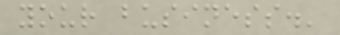your business.'
